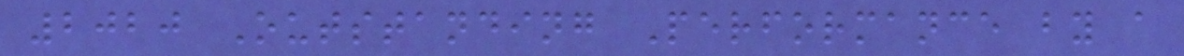2020 Outstanding Performance by a
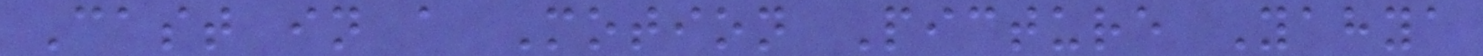Cast in a Motion Picture Yahya
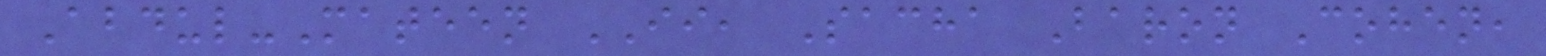Abdul-Mateen II, Sacha Baron Cohen,
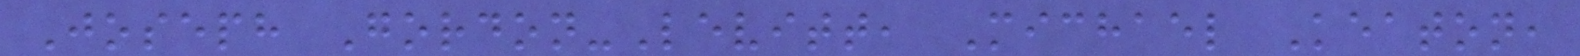Joseph Gordon-Levitt, Michael Keaton,
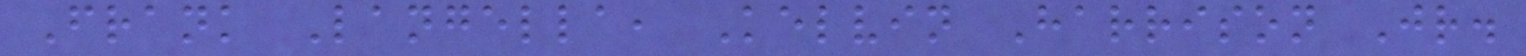Frank Langella, Kelvin Harrison Jr.
